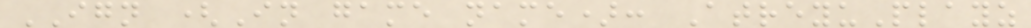IGN (In game name): AtreyuPlayz
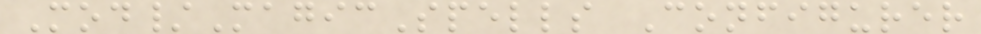Mod/MagicSpells Configurer
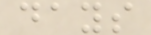days
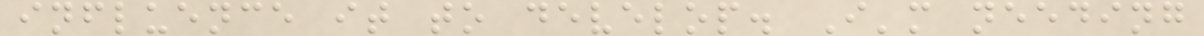influence it to develop. I'm needing
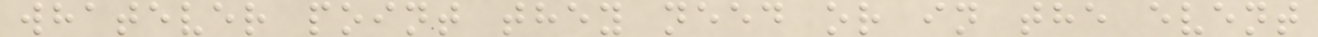whatever point they need or in the event
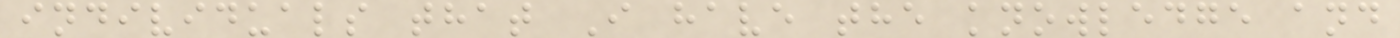individuals that I have the knowledge and
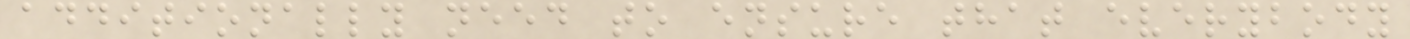additionally need to ensure that everybody
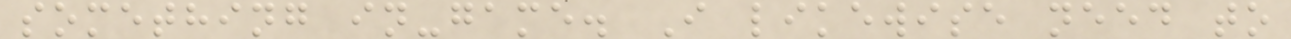something in-game. I likewise need to
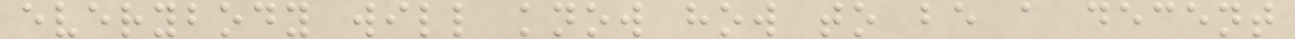everybody will know how to be a decent
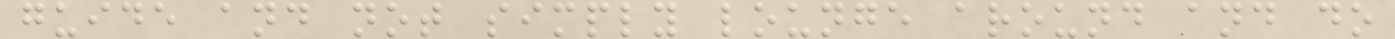guide and not simply lounge around and do
